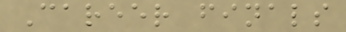Career finals
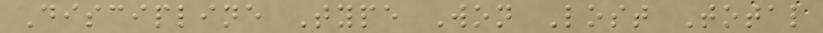Discipline Type Won Lost Total
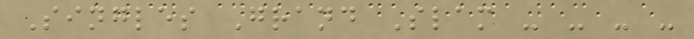Singles Grand Slam - - - -
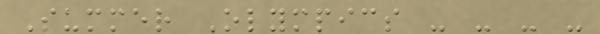Summer Olympics - - - -
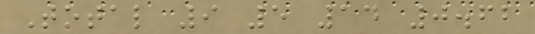Total 9 5 14 0.62
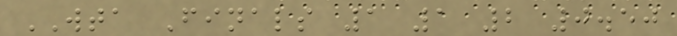WTA Finals 1 1 2 0.50
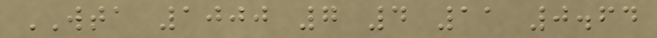WTA 1000 7 4 11 0.64
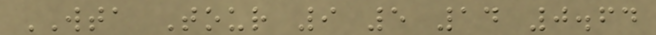WTA Tour 9 5 14 0.64
